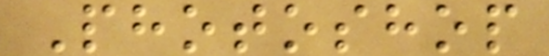Photoshop
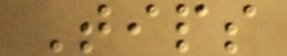Tips
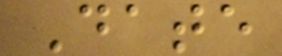Date
